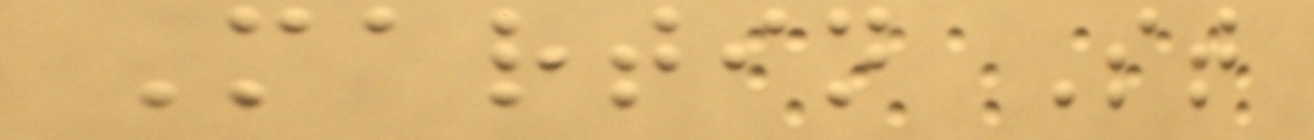Martin St
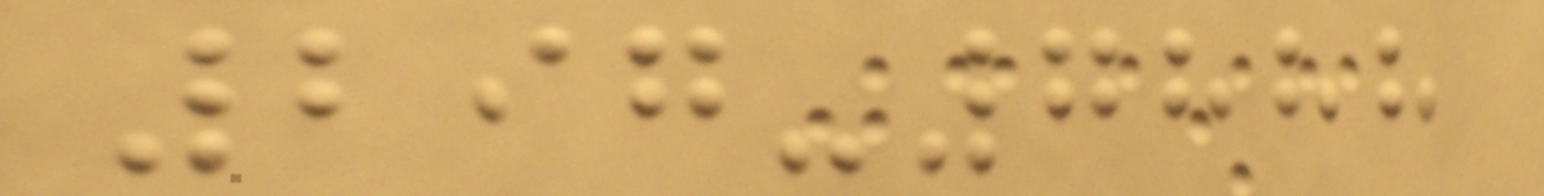297-7888
